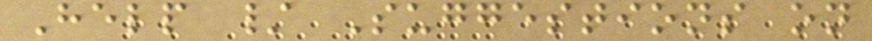Help / Suggestions on
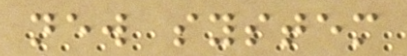new system
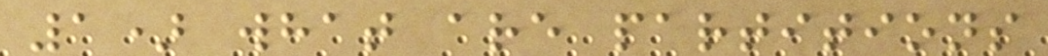1) what are partitions
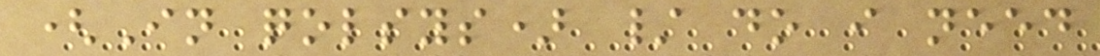(In qolsys) / do i need
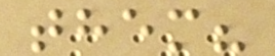them?
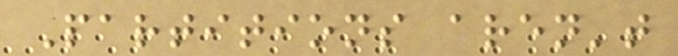Partitions aren't
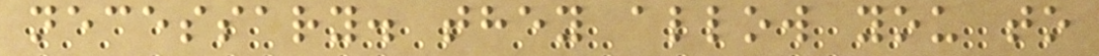necessary. they allow you to
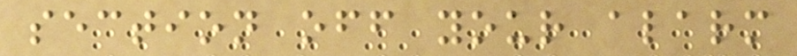section off your alarm
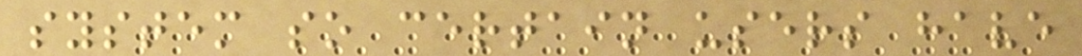system so certain users have
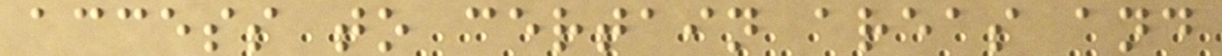access to certain areas and
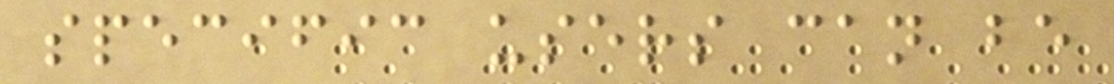specific users can be
